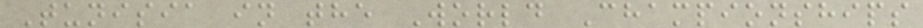Tunisia in the World Championships
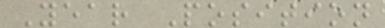Year Position
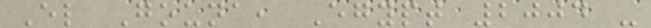El Gouna, Egypt 2004 -
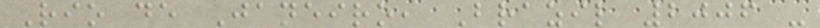Rio de Janeiro, Brazil 2006 -
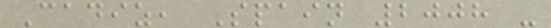Cadiz, Spain 2008 -
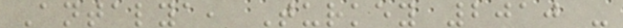Antalya, Turkey 2010 -
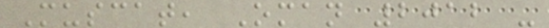Muscat, Oman 2012 -
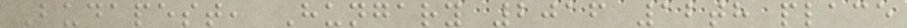Budapest, Hungary 2016 12th place
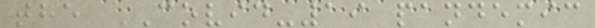the COVID-19 pandemic
